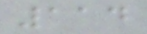114
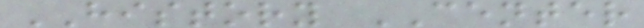HISTORY CENTER
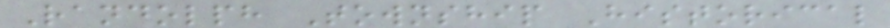Randolph Township Historical
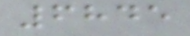6845
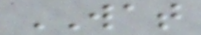WAT
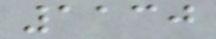1130
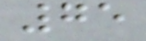75
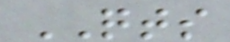QTS
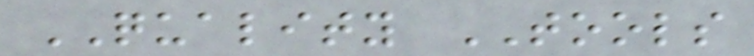QUALITY TOOLS
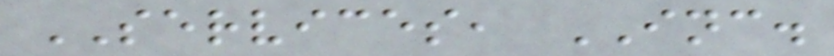SERVICES, INC.
